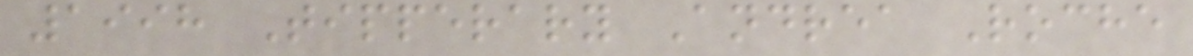1998 Tipperary Andrea Roche
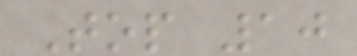Top 10
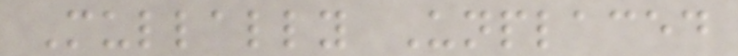Mullally Unplaced
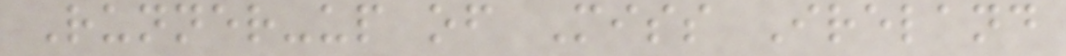Runner-up of Miss Ireland
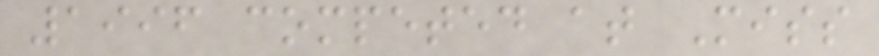1996 competed at Miss
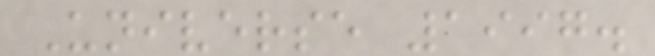Universe 1997.
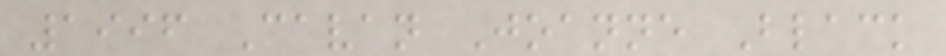1996 Cavan Joanne Black
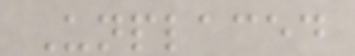Unplaced
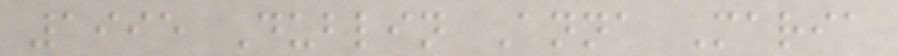1995 Dublin Anna Maria
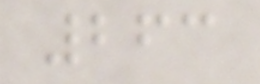263
